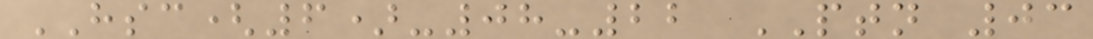HSC(6)-08-22 PTN 03
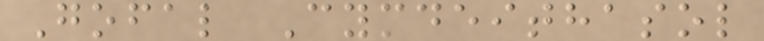Gofal Cymdeithasol
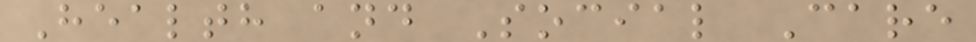Health and Social Care
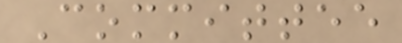Committee
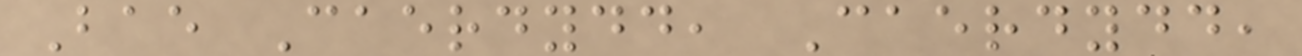Bae Caerdydd, Caerdydd,
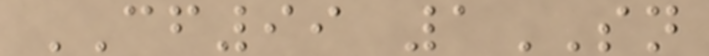CF99 1SN
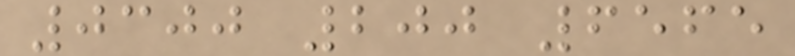0300 200 6565
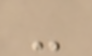-
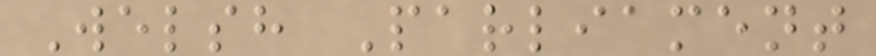Welsh Parliament
